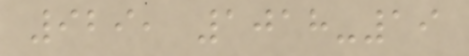929, 1018-19
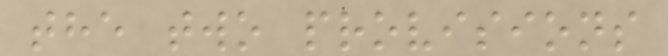the two provisions
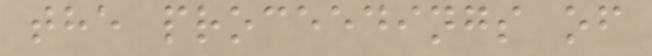the proceedings of
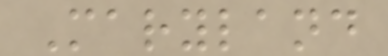Maryland
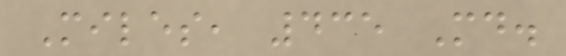Miles, 435 Md.
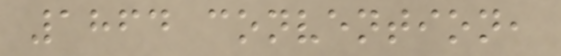1864 convention,
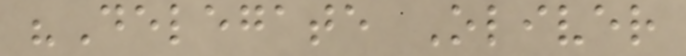"Delegate Oliver
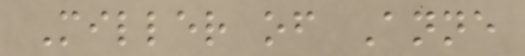Miller of Anne
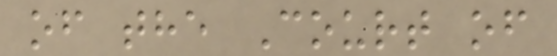of the Court of
